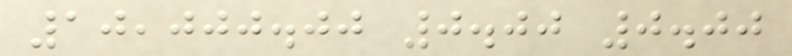10,000.00 0.00 0.00
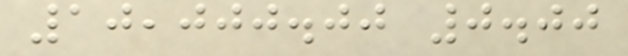10,000.00 0.00
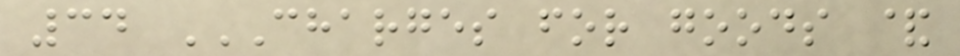34 CHARGES FOR GOODS &
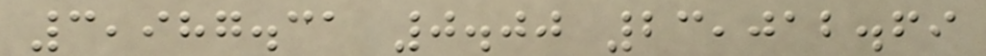3,987.31 0.00 23,012.69
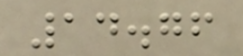14.76
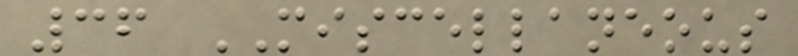36 MISCELLANEOUS
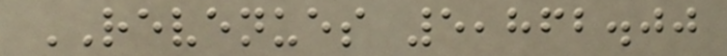REVENUES 5,862.00
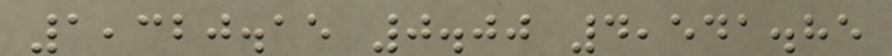1,320.15 0.00 4,541.85
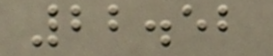22.52
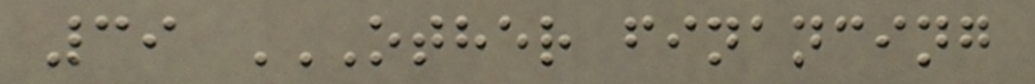39 OTHER FINANCING
